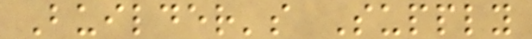Builder's Supply
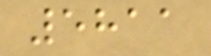5811
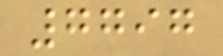7797
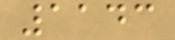1143
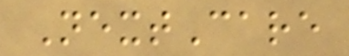NextCare
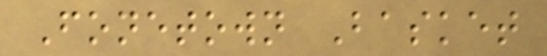Fonetown Basket
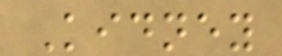Kidney
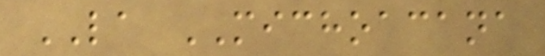LA MICHOACANA
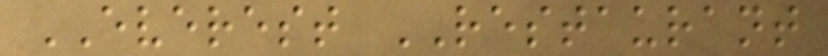EVEREST RESTAURANT
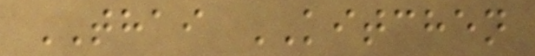THAI KITCHEN
